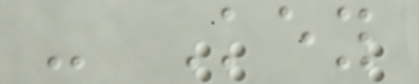- Key
